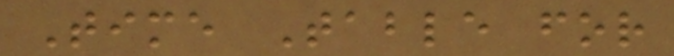Time Table for
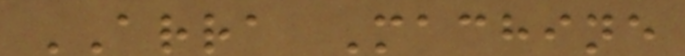ARRA Machine
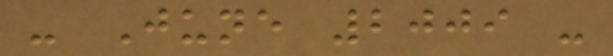- June 2009 -
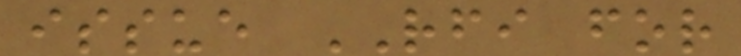issue RFI for
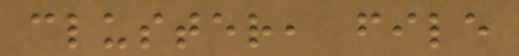cluster, file
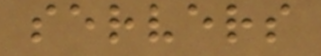servers
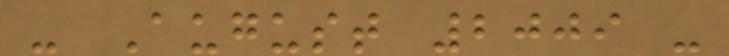- August 2009 -
